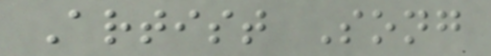Artist Song
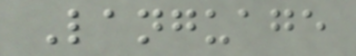Language
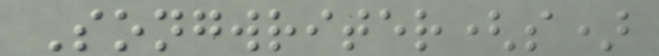Songwriter(s)
